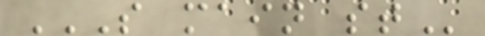S MAIN ST
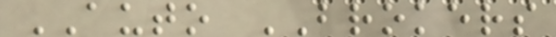AUTO BROKERS
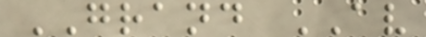GRAND AV
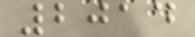2014
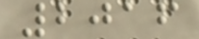2016
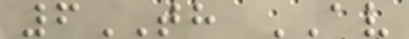6TH AV
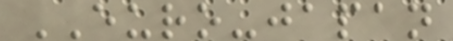EURO-japan
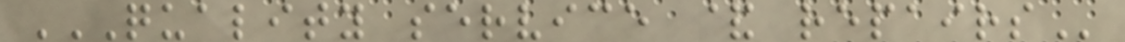QUALITY SERVICE & REPAIRS
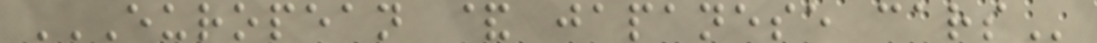EUROPEAN & JAPANESE CARS
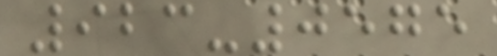923-0575
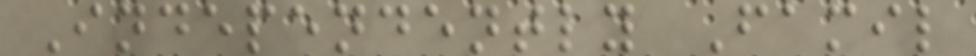Independently Famil
